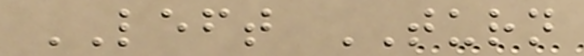LEFT TURN
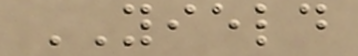YIELD
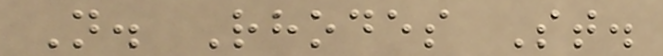N. Rhodes St.
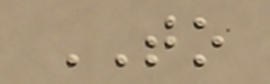TO
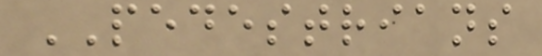PEDESTRIANS
